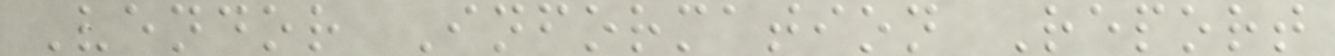Vendor Information Report
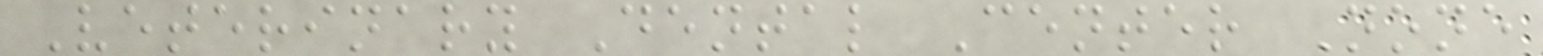Veterinary Dental Center None
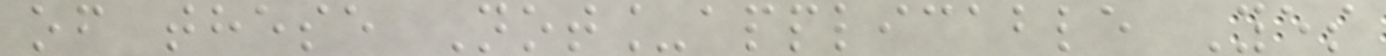of these Not_applicable Yes
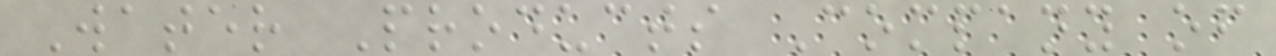Water Products Company of
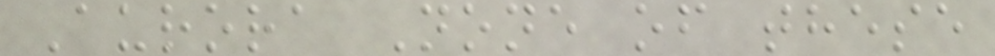Aurora None of these
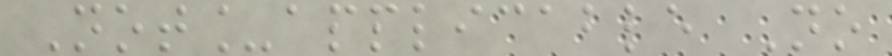Not_applicable No
